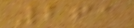261
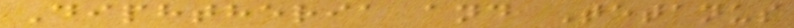Diphtheria and Tetanus
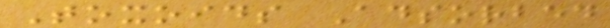Toxoids Adsorbed
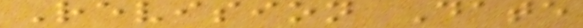Revision Date
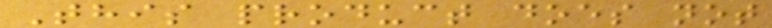This product does not
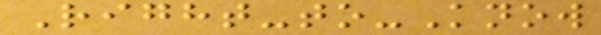Right-to-Know
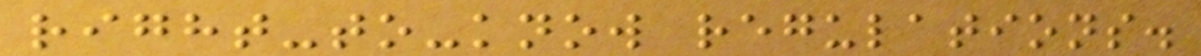right-to-know regulations.
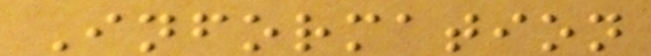Information
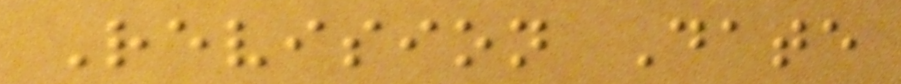Revision Date
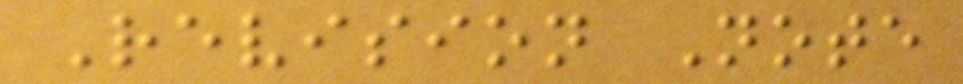Revision Note
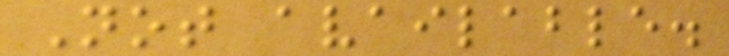Not available.
